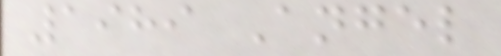1989 Angel
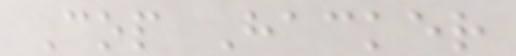Cop Hacker
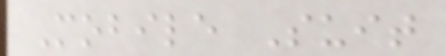Mobile Suit
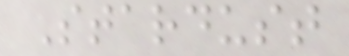Stardust
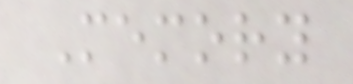Memory
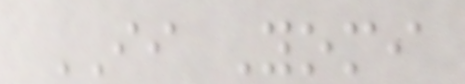II Yomi
